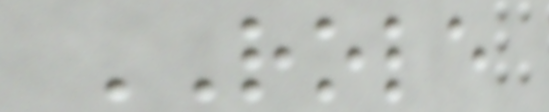ROLE
